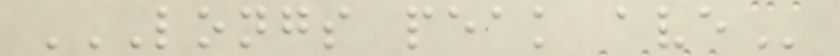LONGS PEAK AVE
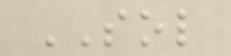SOL
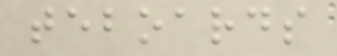teboards
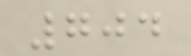704
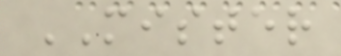MISTER
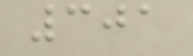301
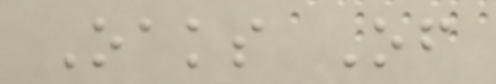Oaks Of
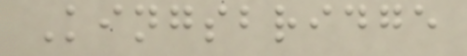Kingsbridge
